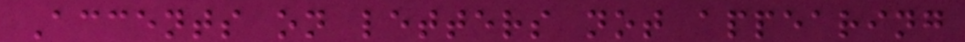Accents on letters not appearing
